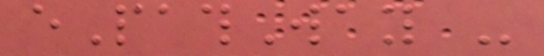ePathWay -
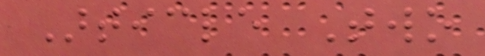Article Two
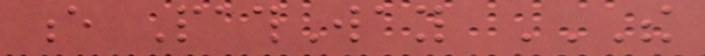e PathWay THE
